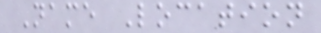Name Location
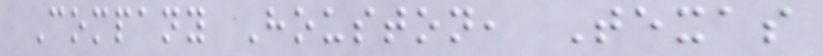Company Houston, Texas
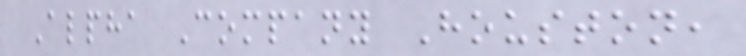Alpha Company Houston,
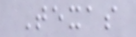Texas
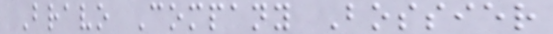Bravo Company Bossier
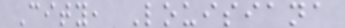City, Louisiana
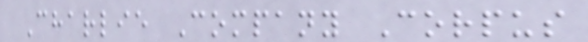Charlie Company Corpus
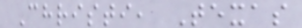Christi, Texas
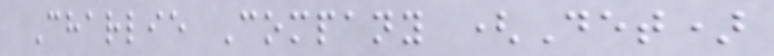Charlie Company (Det)
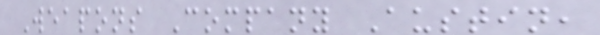Weapons Company Austin,
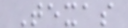Texas
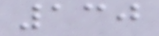130
